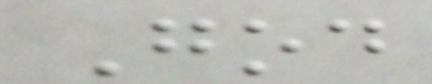God
